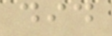did
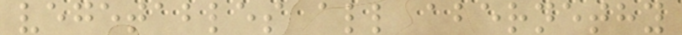vegetables all abernethy
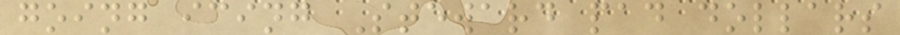going icing Steward pad dollars
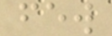few
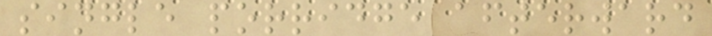single porridge afterward
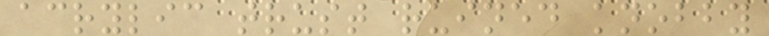acrylic trust ruined knobby
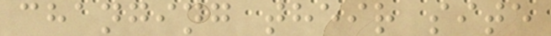changing their site
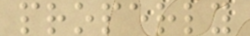properly
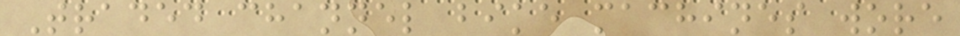Traded channel bike machines wore
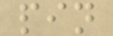pin
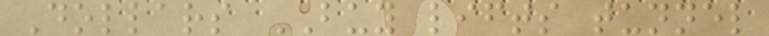Dollars BUY lifts tunnel
